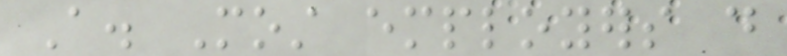A. Most employers do
